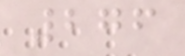276
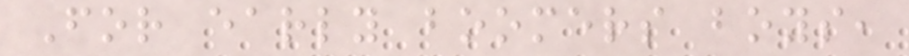For early boomers boys,
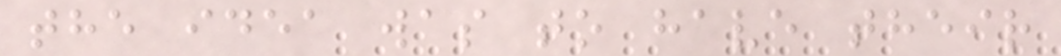the idea was to have their
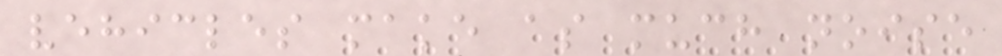vehicles make as much noise
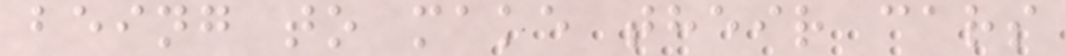being to make their cars
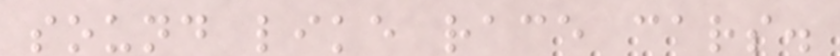sound like race cars.
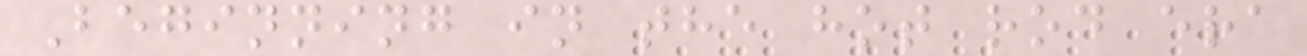Beginning in the hot rod era
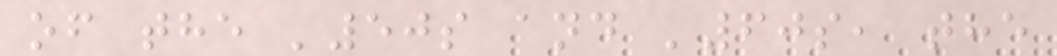of the '50s and '60s, the
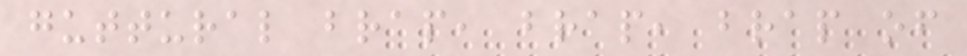guttural brap, brap, brap of
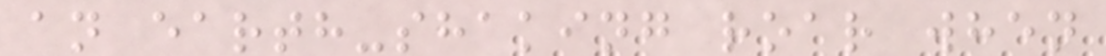an earth-shaking roar when
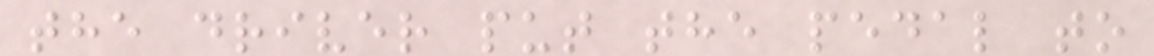the driver put the pedal to
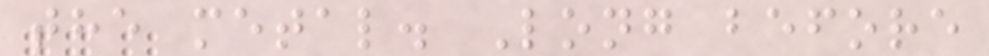the metal. Long before
